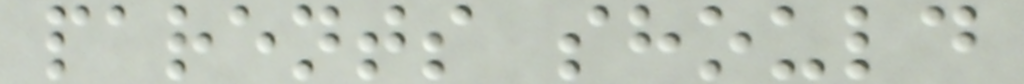parents should
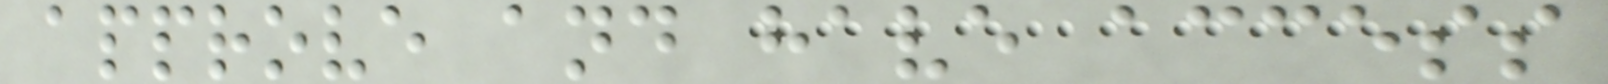approve and have access
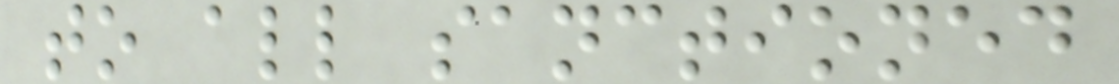to all sanctioned
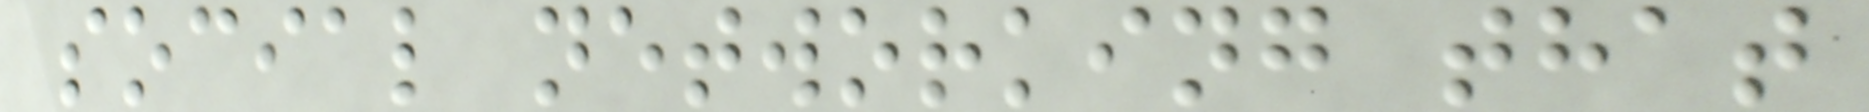social networking that
